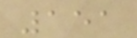151
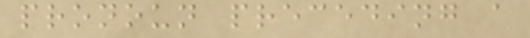pronoun preceding a
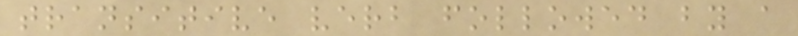transitive verb followed by a
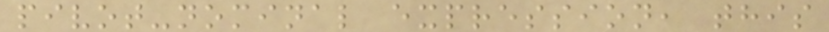pivot-nominal expression, this
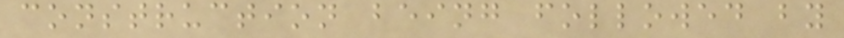construction being followed by
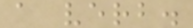a verb.
